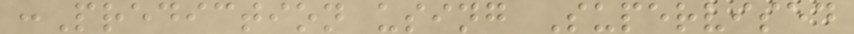:Prediction using Supervised
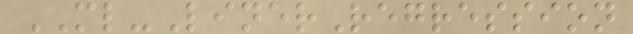ML-LinerRegression
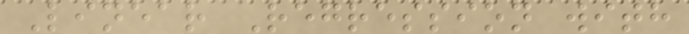Linear Regression with
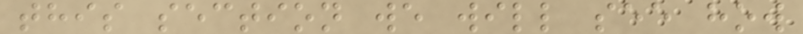this section we will see how
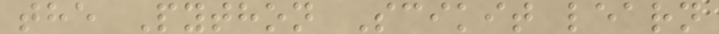the Python Scikit learn
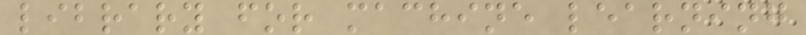library for machine learning
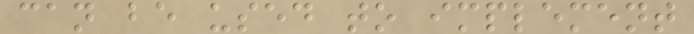can be used to implement
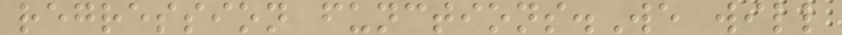regression functions.We will
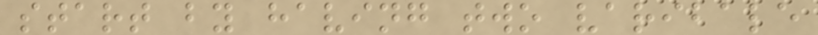start by having two varibale
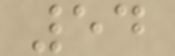54
